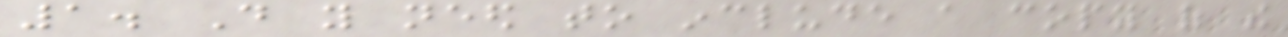1. Do you need to include a copy of the
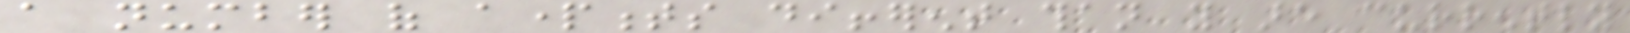a number of apartments different than you are currently
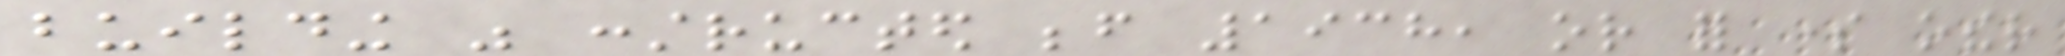building was constructed before 1938, or for some other
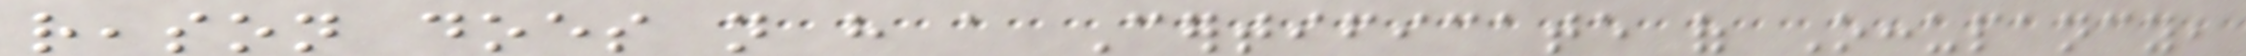reason does not have a Certificate of Occupancy,
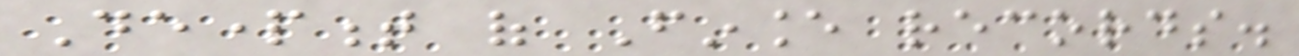Department of Finance records.
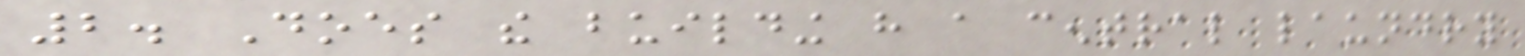2. Does the building have a central laundry
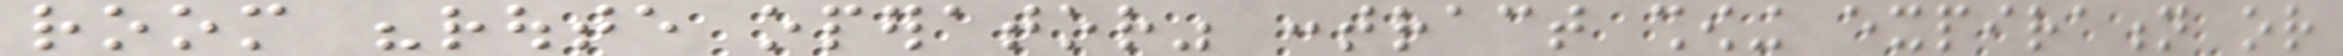room "route operator" contract showing expiration or
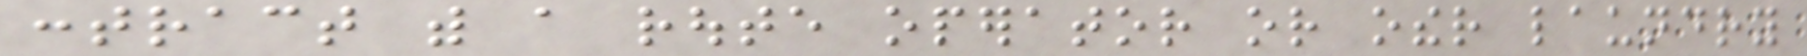contract with a route operator or other laundry
